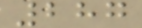287
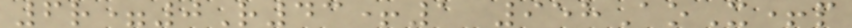6r=0R43+1 958AoX+p
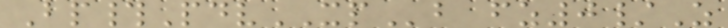Bp#PdvXPb fz0/Z
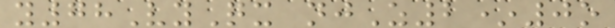y78VyQx njZ2*0o
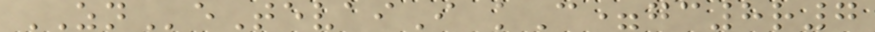ZNeTevaiI kC=gc8r7
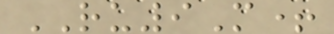RU9M+
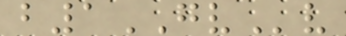b1GVv
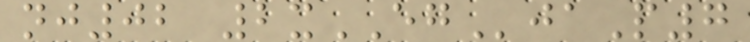nj02 2xEGjaP7
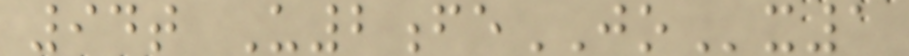94t U2feJOx1
